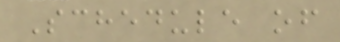Schedule of
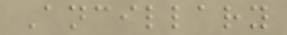Ancillary
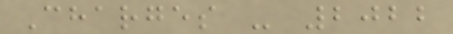Charges - 2022
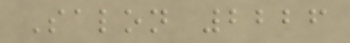Salon 2226
